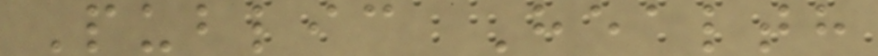Public Health
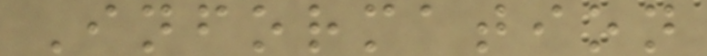Information
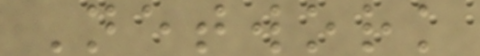Network
